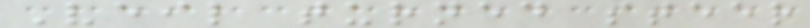Veil turned steer
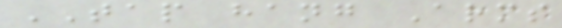TAP hang Arms
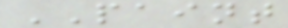PAINT
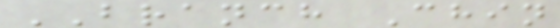BRANCH Chin
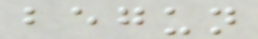begun
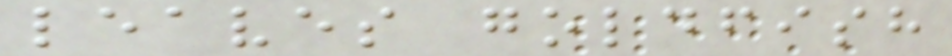leaves goldfish
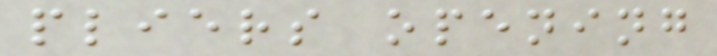pliers opening
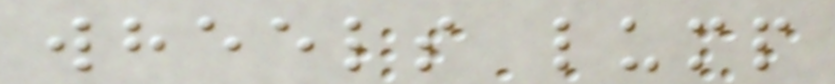wheels lump
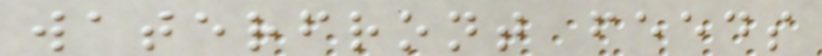waterfront feeds
